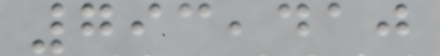793,410
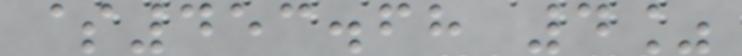$453.68 4%
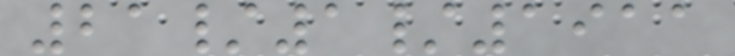21/1/1911
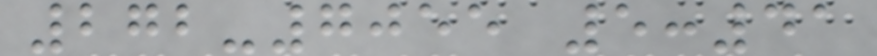272-7055 5:41
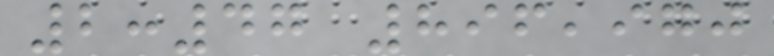2:47 896,970
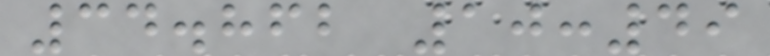34.862 10:49
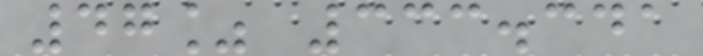47% 333.341
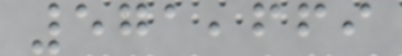571,669
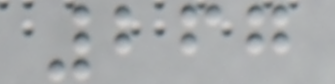267
